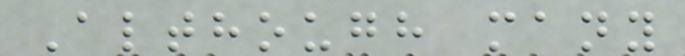Although many
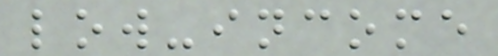low-income
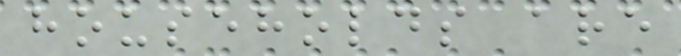households are
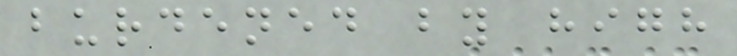burdened by high
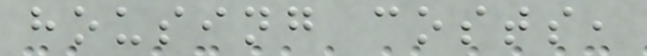housing costs,
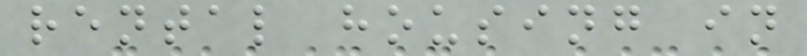rental housing in
